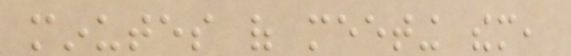minutes of meeting them,
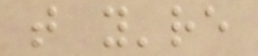that you're
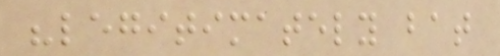"legitimately bat
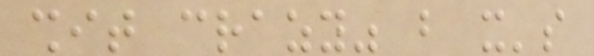shit crazy" but it's
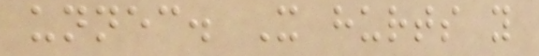unnecessary. It hurts you
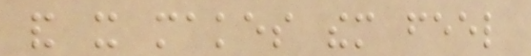and it makes them feel
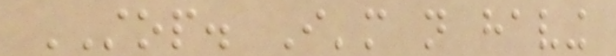STOP. I'm not having
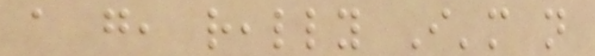a go, really I'm not
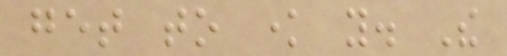get to know you. The
